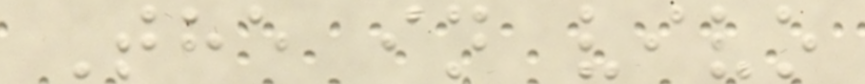The in vivo
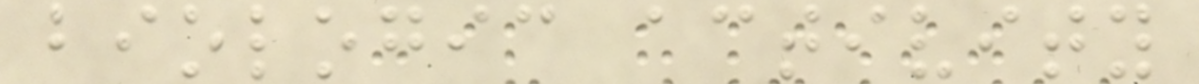biologic activity
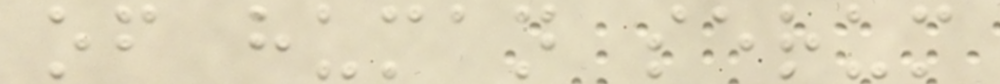of human serum
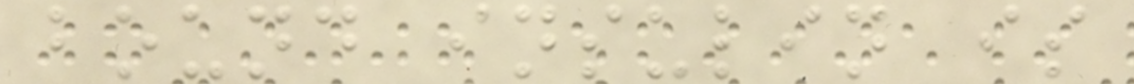bound insulin is
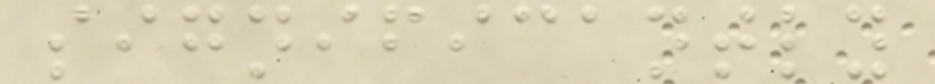significantly
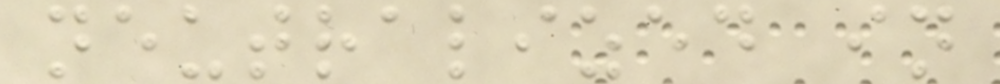neutralized in
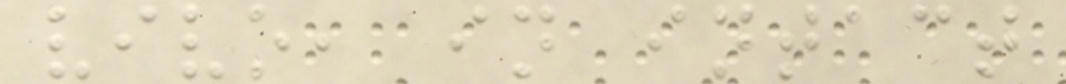vivo, in intact
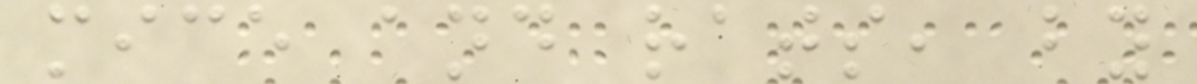mice and rats, by
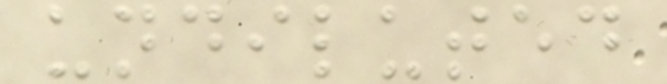undiluted
